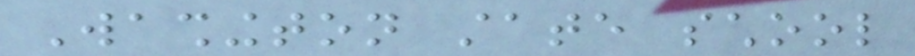Washington state school
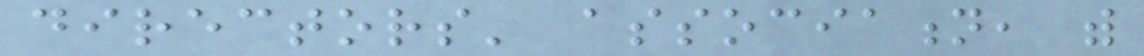directors' association, with
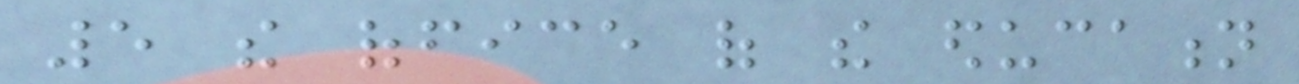5 the office of the education
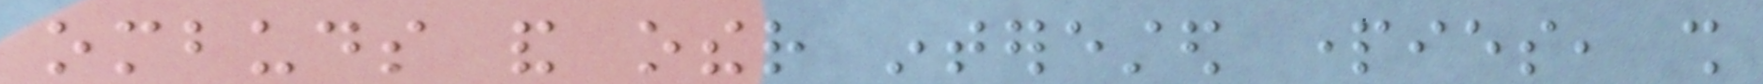ombuds and other interested parties, shall
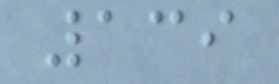139
